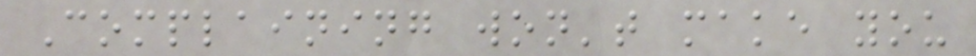Complaining won't make you
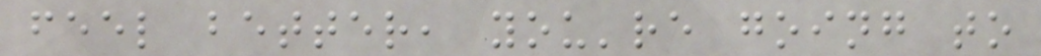feel better, you're going to
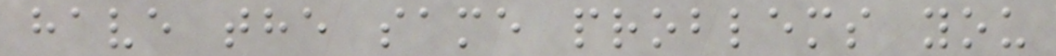have the same problems you
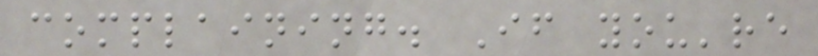complaining. If you're
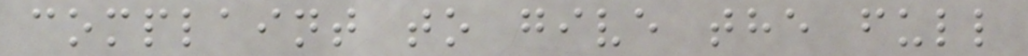complaint to give the full
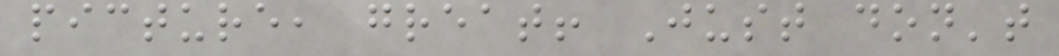picture, great! Just don't
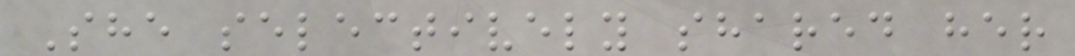She selectively shared her
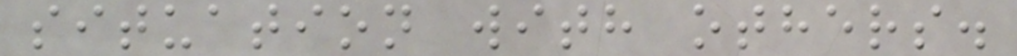situation with others.
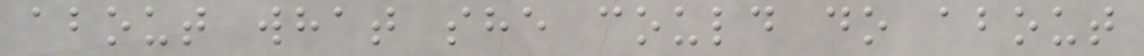about what she could do about
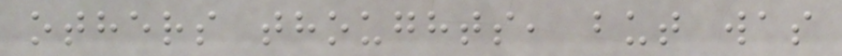others thoughts, but was
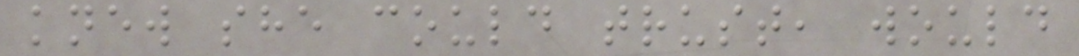knew she could trust, would
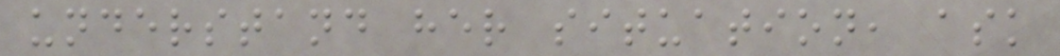understand her situation, ask
